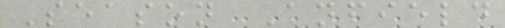Season Anfield
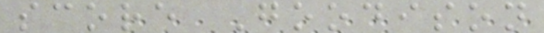score Goodison
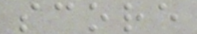score
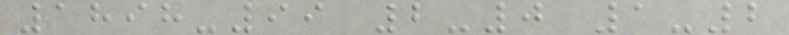1898-99 2-0 1-2
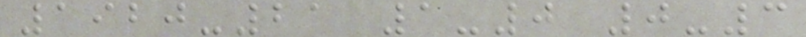1920-21 1-0 0-3
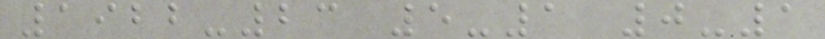1922-23 5-1 0-1
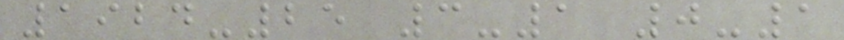1924-25 3-1 0-1
